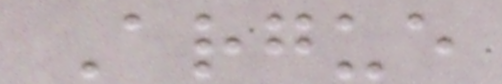Argue
